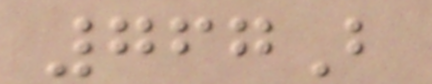767B
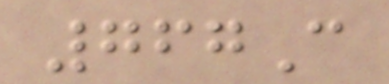767C
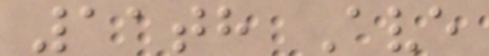11th Ave
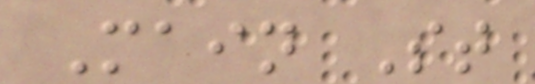Main St
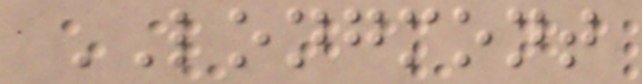LONGMONT
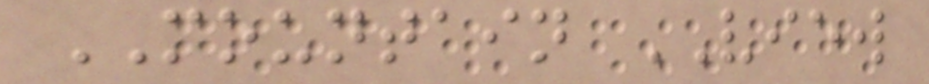MOUNTAIN VIEW
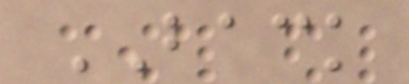BACK
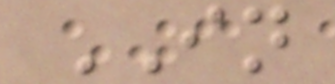IN
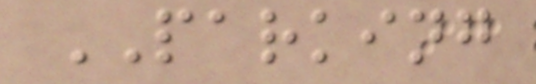PARKING
